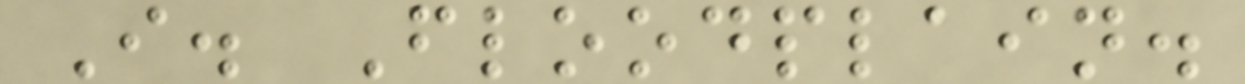I. Floodplain.
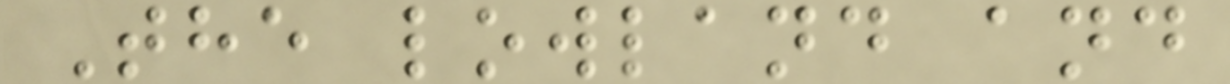The lowland and
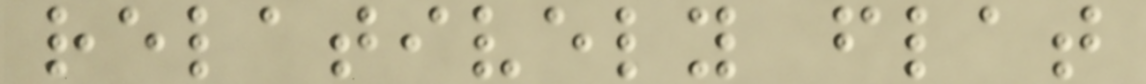relatively flat
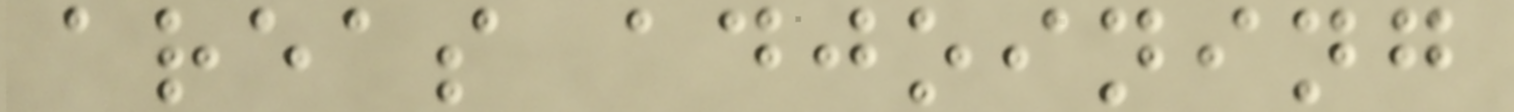areas adjoining
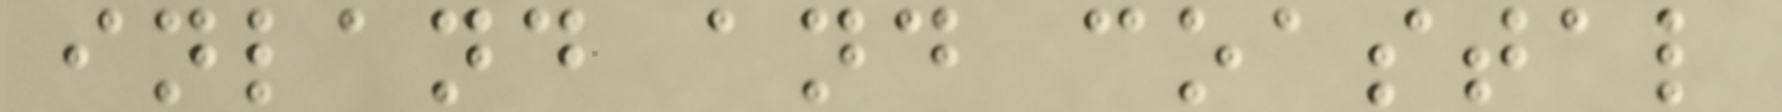inland and coastal
